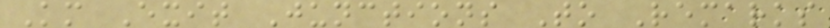Km Exit Junctions To Remarks
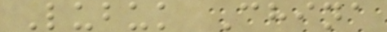Lubuk China
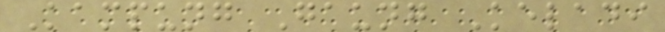Kampung Gaung Keladi
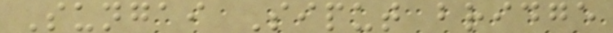Sungai Siput bridge
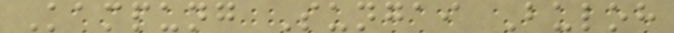Kampung Sungai Buloh
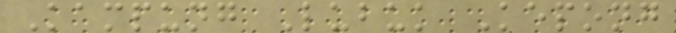Kampung Lubuk Kepong
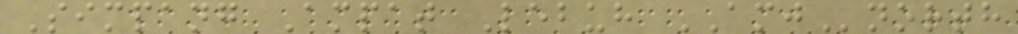Simpang Ampat Lebuh AMJnorth
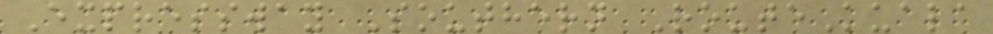Expressway Southern RouteKuala
